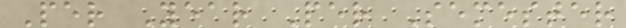Per Year Per Semester
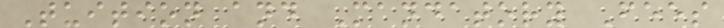Tuition and Mandatory Fees
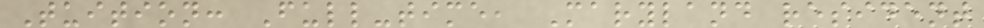Tuition: Full-time, Maryland resident
